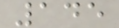145
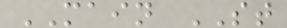MAIN ST
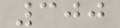300
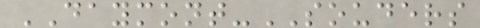DAYMONT-SOUDERS
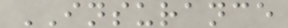INSURANCE
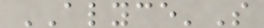ALYCE'S
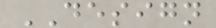DESIGN
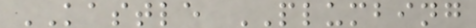KASTLE PLUMBING
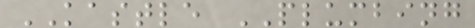KASTLE PLUMBING
